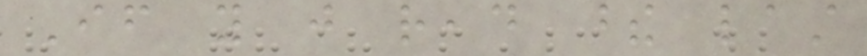If you just read these last
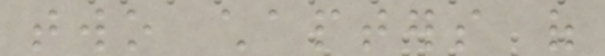two chapters of
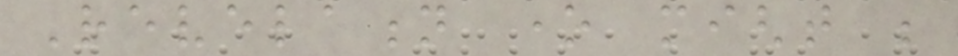Revelation one might be
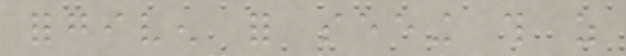forgiven for seeing this as
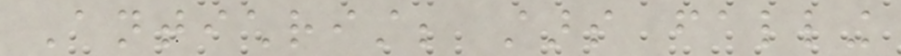Antichrist; stars falling
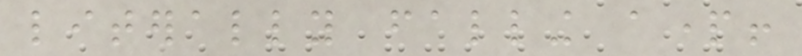literally falling apart!
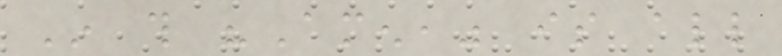In this "Amen," is all
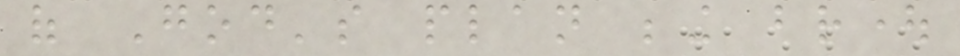of God's plan being brought
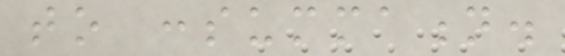to consummation.
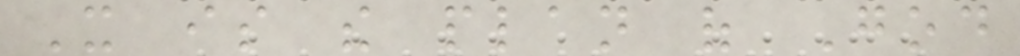It is the plan of God
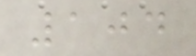104
